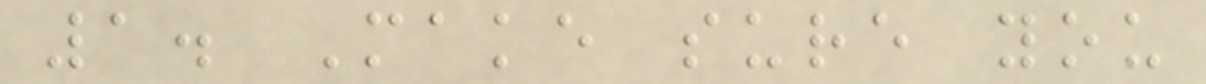1. Make sure you
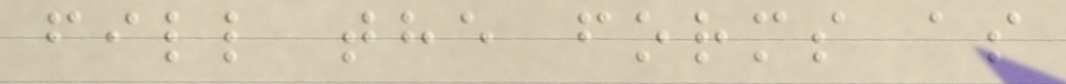fill the forms as
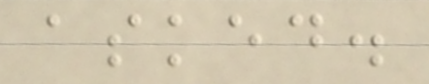asked.
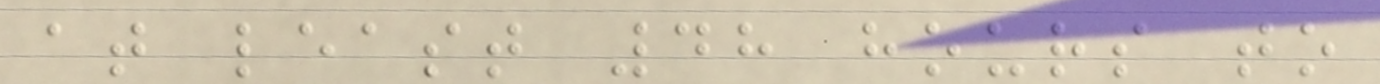at least 48 hours to
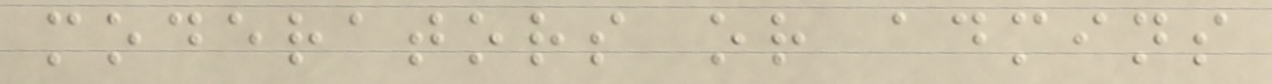moderators or admins
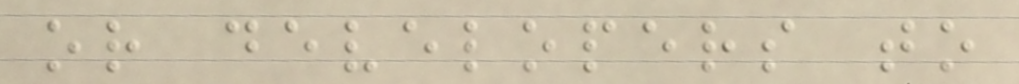or developers to
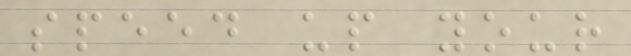speed up your
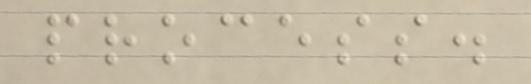process.
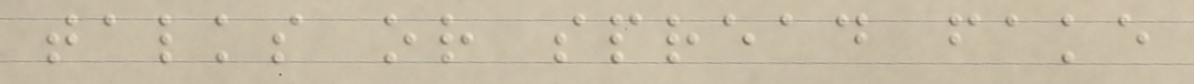talks or spread fake
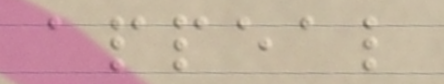appeal
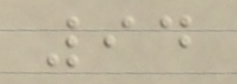94
